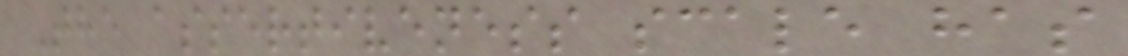The assertiveness scale has
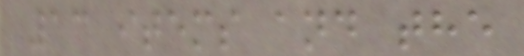13 items and the
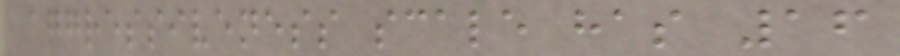aggressiveness scale has 16
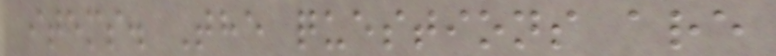items. The questions are
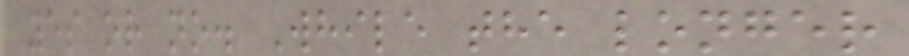yes or no. While the longer
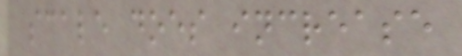scale does increase
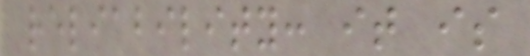reliability: it is
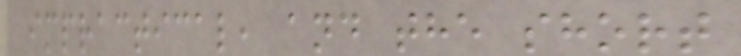impractical, and the short
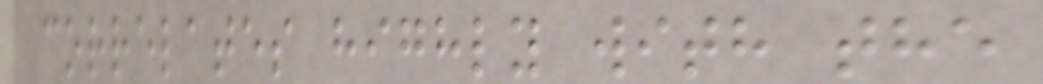correlates highly with the
